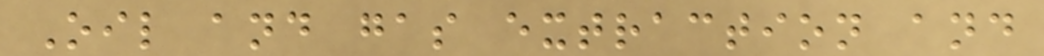Oil and gas extraction and
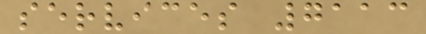services 7113
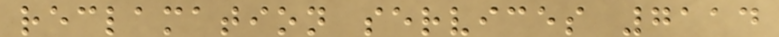reclamation services 7114
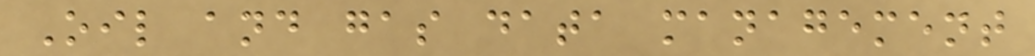Oil and gas data management
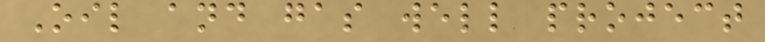Oil and gas well project
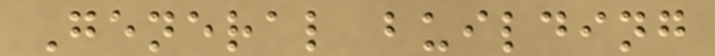General building
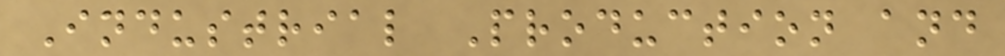Industrial Production and
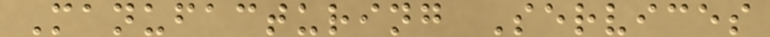Manufacturing Services
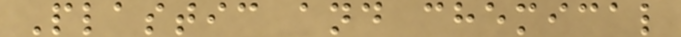Plastic and chemical
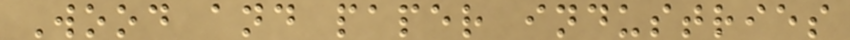Wood and paper industries
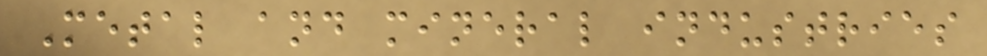Metal and mineral industries
